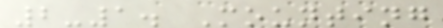2-1. Mounting
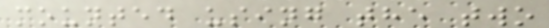mounted using the two
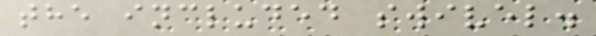the included swivel.
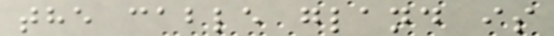the cable gland is
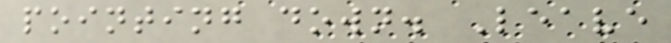pointing down. Leave
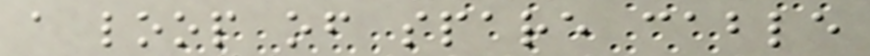a loop of spare cable
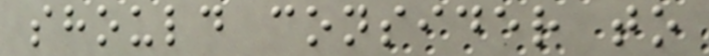should consider to
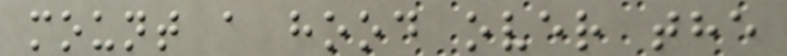mount a hood over the
